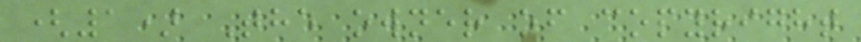(1) The owner of copyright
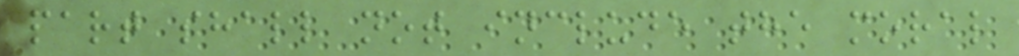part shall not include the moral
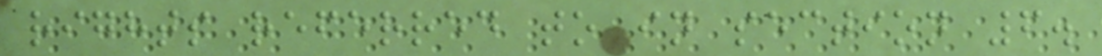rights referred to in section 6.
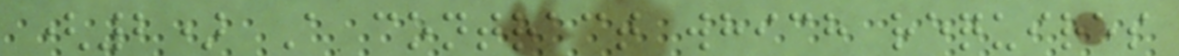(2) A contract which requires
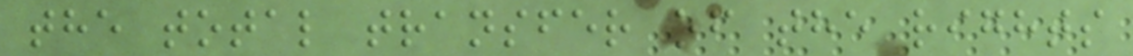the total transfer of the rights
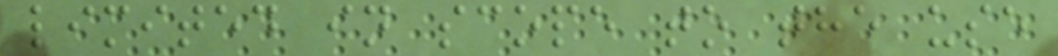limited in scope to the use
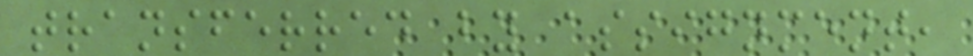transferred by assignment,
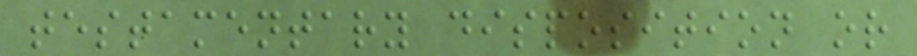testamentary disposition or
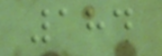184
